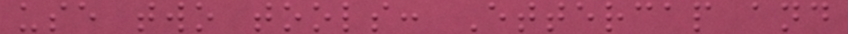use two tools: Ettercap and
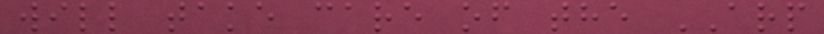will take care of the ARP
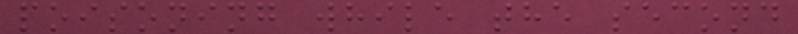poisoning while the second
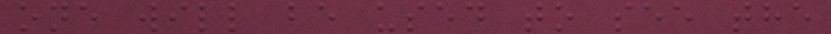one will be used to see the
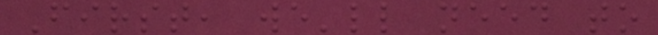First, we'll need to
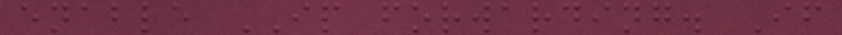enable IP forwarding. If
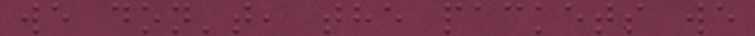we don't, the packets we
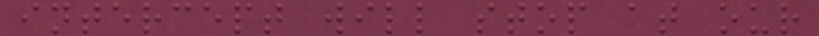intercept will stop at our
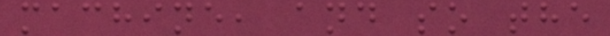machine, and so the
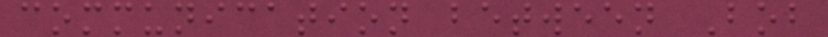communication between Bob
